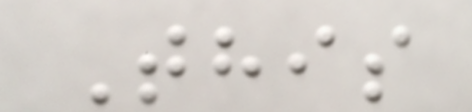This
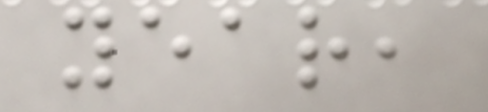year,
